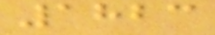1823
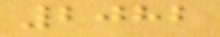2082
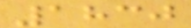1830
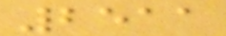2511
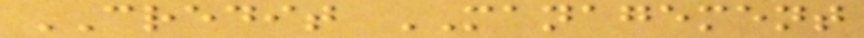CREDIT MANAGEMENT
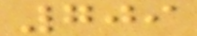709
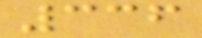336
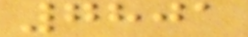7801
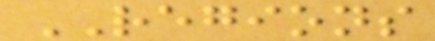REGIONS
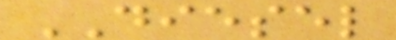DIESEL
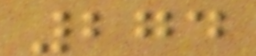274
